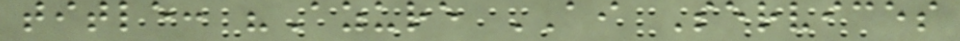title: "Azure AI Services
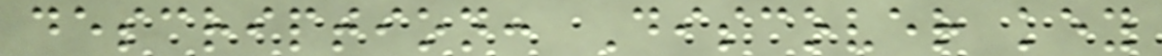description: Discover key
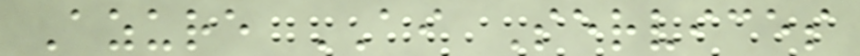Azure AI Services
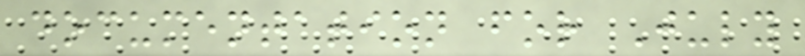documentation for July
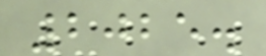2025.
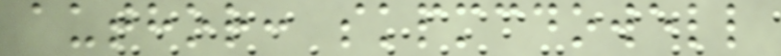author: skpmcdowell
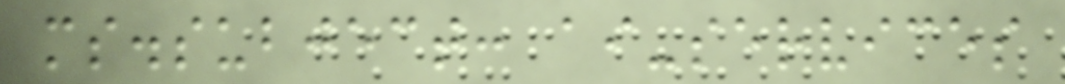ms.subject: ai-services
